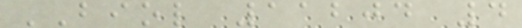BIOL 11204 4
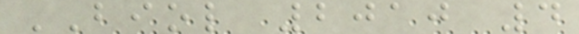BIOL 2010 4
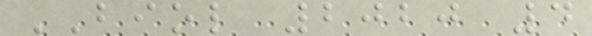BIOL 2020 4
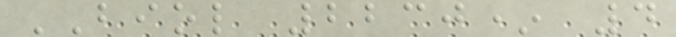BIOL 2230* 4
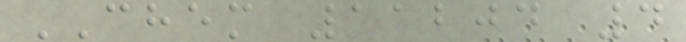CHEM 11204 4
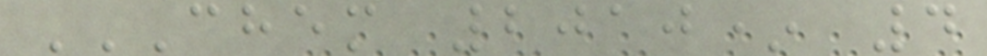CHEM 2010* 4
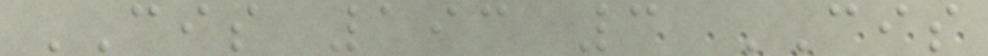CIS 193 3 CIS
